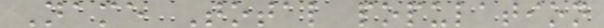Name Total population
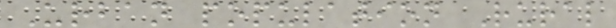Urban population Rural
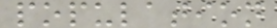population
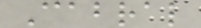Cabral
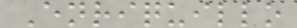Enriquillo
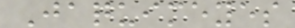Jaquimeyes
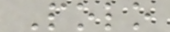Polo
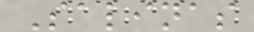Salinas
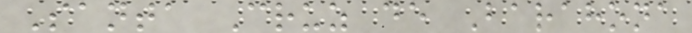Santa Cruz de Barahona
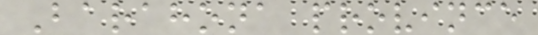Barahona province
